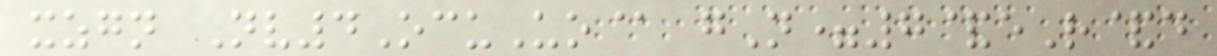xzgn Nv4OcuUo@ gN=7&eR&d
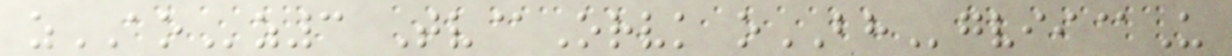zAOz3 Tv@Orvk oBHgvii@U
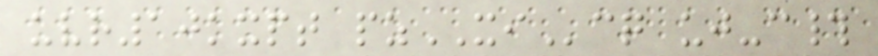uvr10kxpt pzXIcq uj-c#
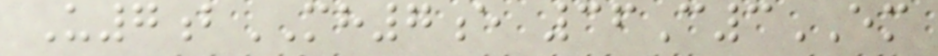U7bMH7e 36C3EM
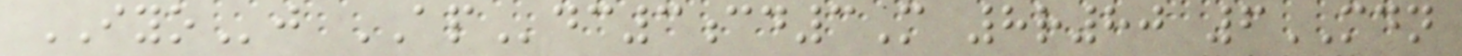IYOj APdc3cd3M 8r80 6MDN
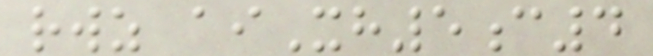rwz aiXh5c4
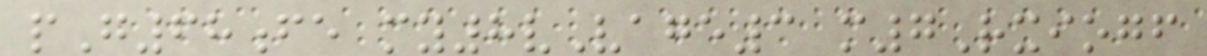pG68fe my8vVage3 m7Rxiogf
